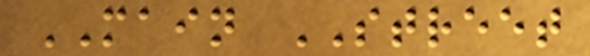MAIN STREET
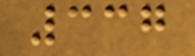337
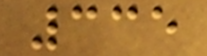335
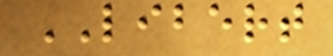LIBERT
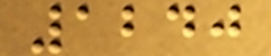1240
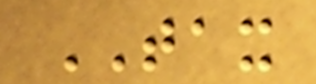TAX
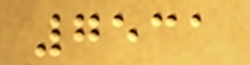7531
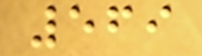569
